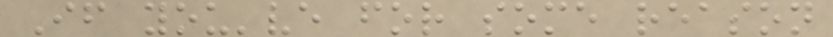If you've for some reason
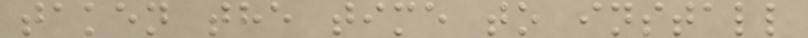taken the time to install
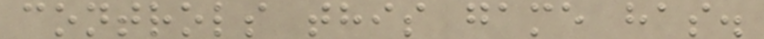controls this game has.
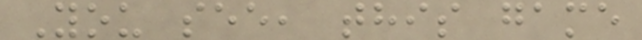You see, this game
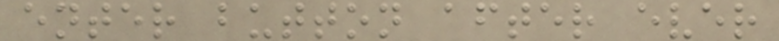enter button after ever
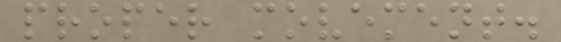proper movement.
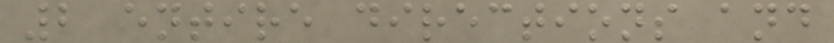2 entire directions and
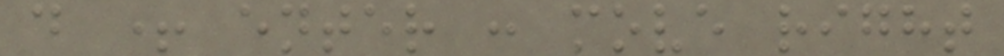d + enter : move right
